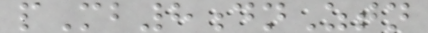pMb8dnZtn
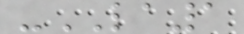-LA1
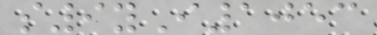s9yI1053
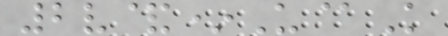2v&*U@K
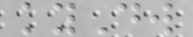kyDw
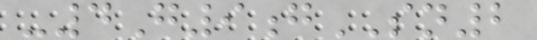-4G9gSN2
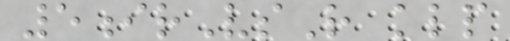5irVsR klp
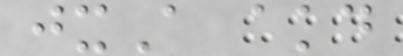jxA akd
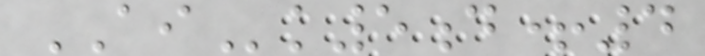AIk5d+4
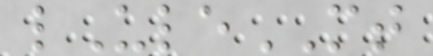lUleMT
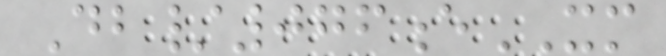Db/076eXM
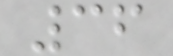36
